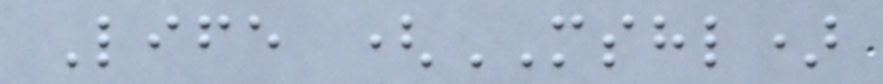Life (MSHL)
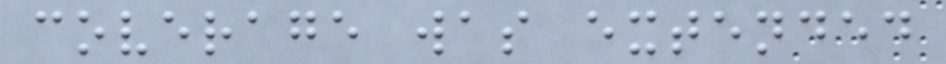coverage was extended
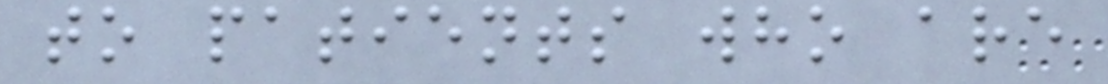to patients who are
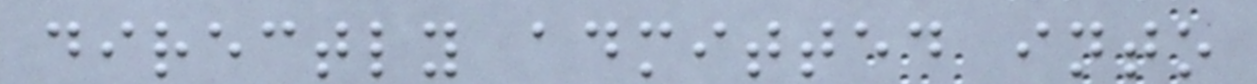directly admitted into
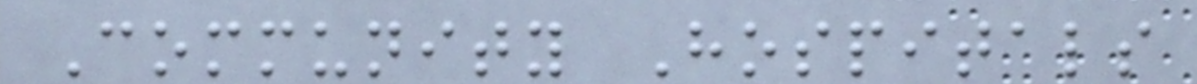Community Hospitals
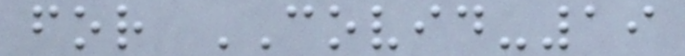for COVID-19
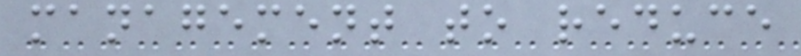management to reduce
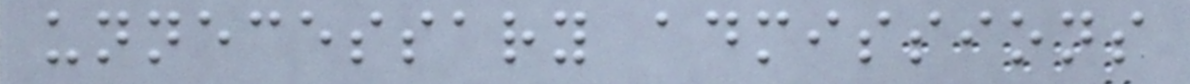unnecessary admissions
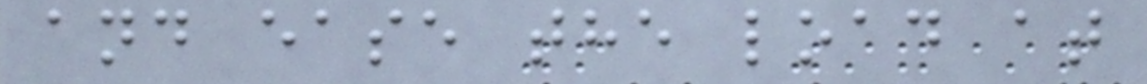and ease the load at
